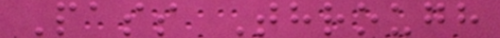Pass Through
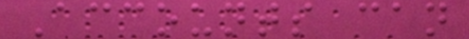Accounts can
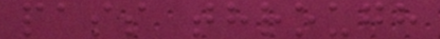pass through
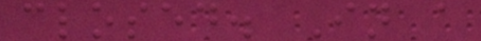closed. In a
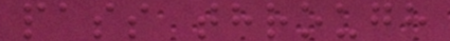pass through
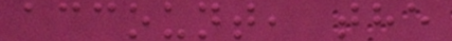account, the
